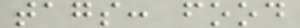tags: food
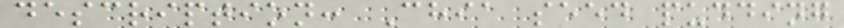description: Chia seed pudding
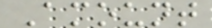Amount
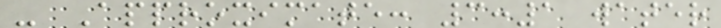- Approximate: 3:1 water
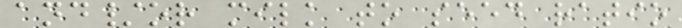and/or milk to seed ratio
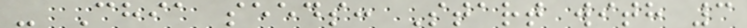- Chia seeds: Start with 3
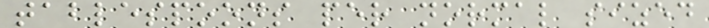tablespoons per normal sized
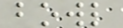bowl
